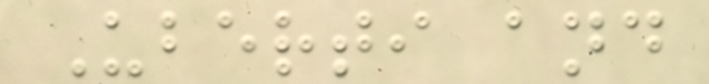Uberti and
